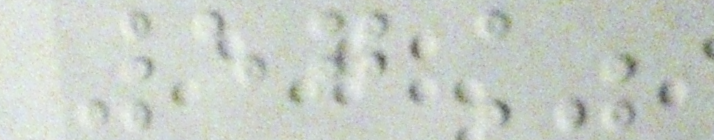57%
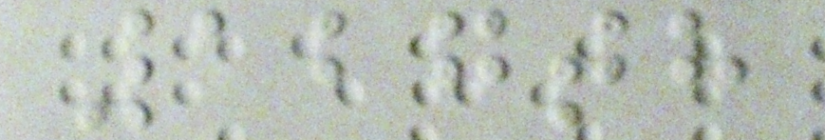127th
